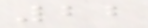22
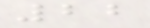22
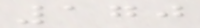170
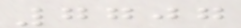7707
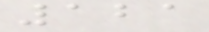121
